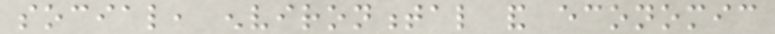social, environmental and economic
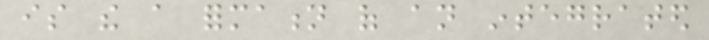is the a formation of an integrated
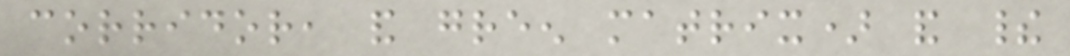corridor, and green matrix) and their
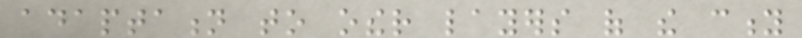adaptation to other layers of the city
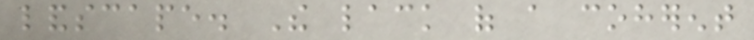landscape. The lack of a coherent
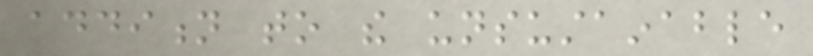addition to the unsustainable
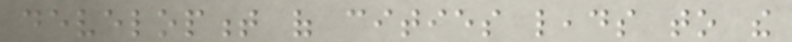development of cities leads to the
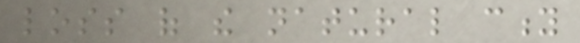loss of the natural city
